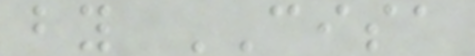by CISA
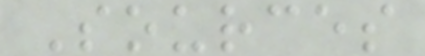Sources
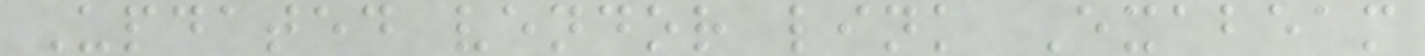Updated vendor link Exabeam
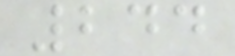244
